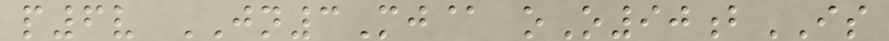p6v JN3Mj@ oO90bIS
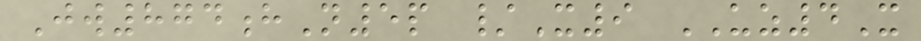Jw874hN5p /X9 UZ4X
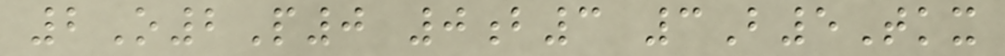2O2P0 0b3 3B5Tkx
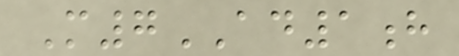M7AD1h
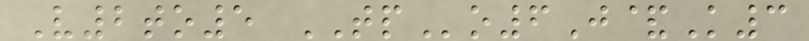V2to5 TPo6J&K3
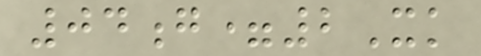04g=2Xk
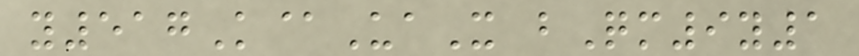y517K@UaX bQm9y1
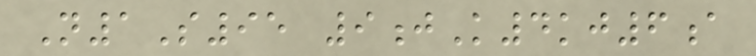N1S95 9jK4kj6a
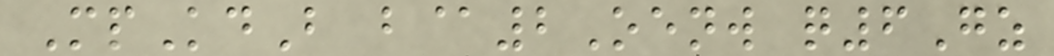MpKdB b@2Oenw q6Gz
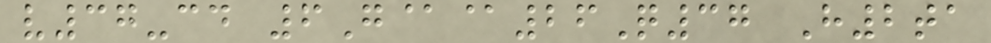v37-cd 6G@@26Q37 H2ta
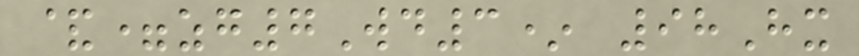&=zg7Wd3* 98Hx
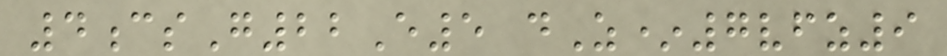4csG22E5 dZ*7vfz9
